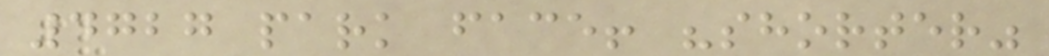4727 park face! "shorter"
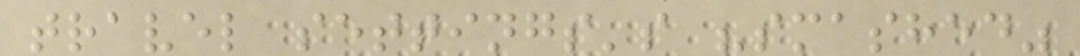travel settings's "smashed"
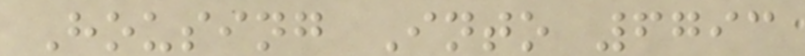Housing Into 6793
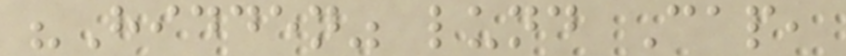"Hidden" lund Cap,
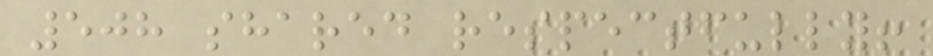508 shared respectfully!
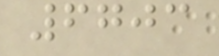6703
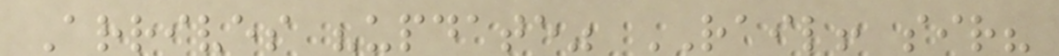Arrives "update" RAIL! sir?
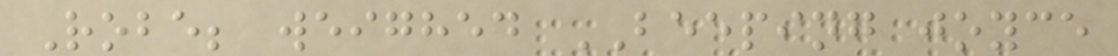Robe; weighed BEEPING joyce
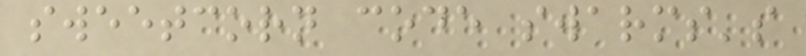sweetcorn code swarms's
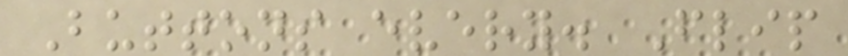Buttons every. Flip
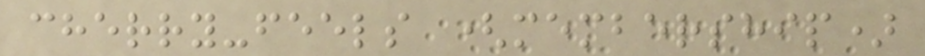cherry-feels (membership)
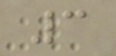3
